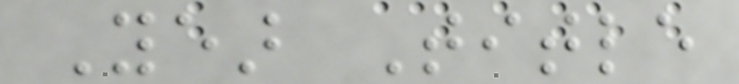Year Title
